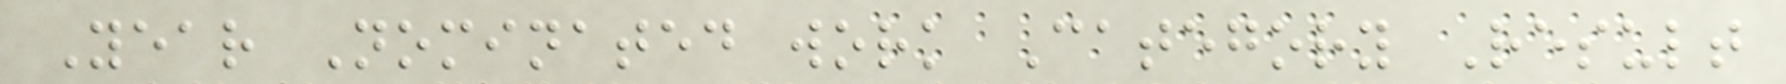Year Nominated work Category Result
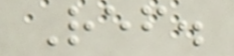Ref.
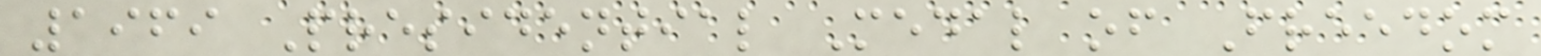1969 Presidential Medal of Freedom
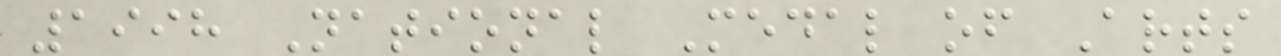1998 National Medal of Arts
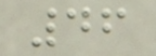46
